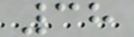38
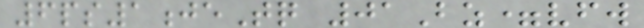6ps1jeTq 01Bz=vfw
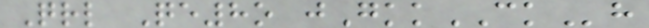Qrl Qe8o jGkkCKh
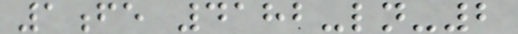1fe 4182-ln-2
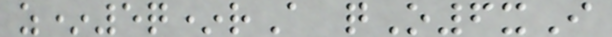z*5q*rA qO6xI
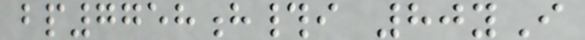bp7758h#i 80yI
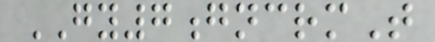GY7gncrmT
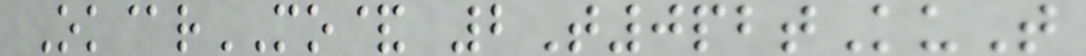Ok@rMO& 2T0pbtKuT
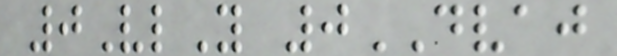0VlY 0DVAJ
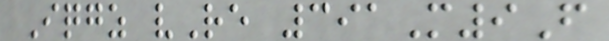Iqgz vRe 391M9F
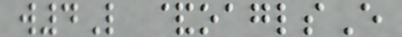w4L &oaglsE
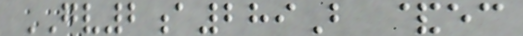GV2a289B &ec
